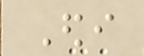Edi
